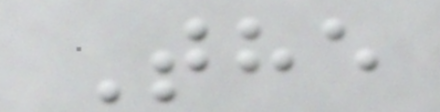The
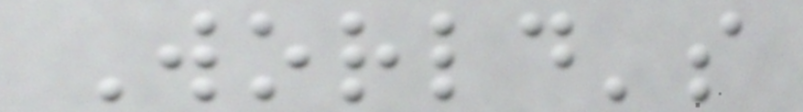World's
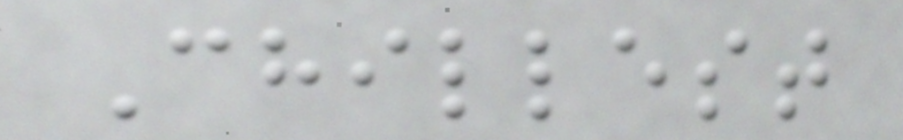Chillest
